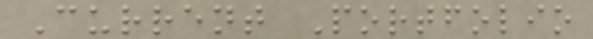Current Portfolio
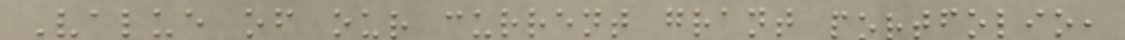Value of our current grant portfolio,
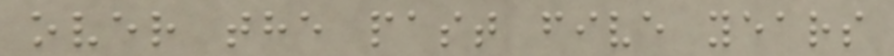over the past five years
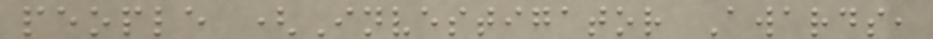people (Investigator Awards,
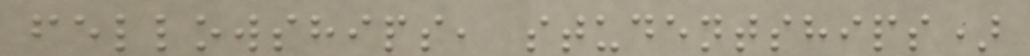fellowships, studentships)
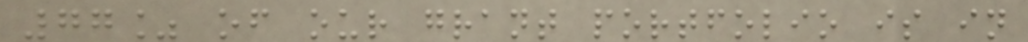77% of our grant portfolio is in
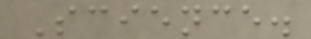Science.
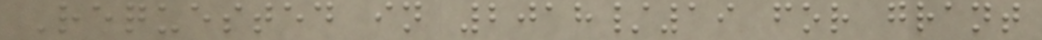Requested in 2018/19 for grant
